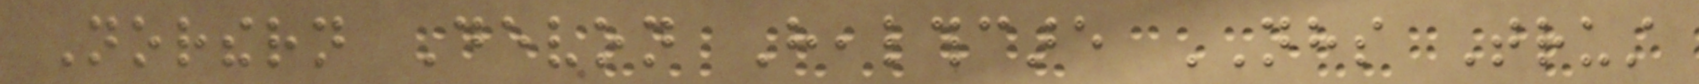Northern Devon Healthcare NHS Trust
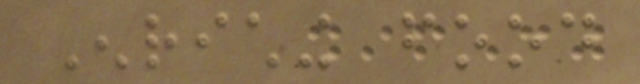Enriching food
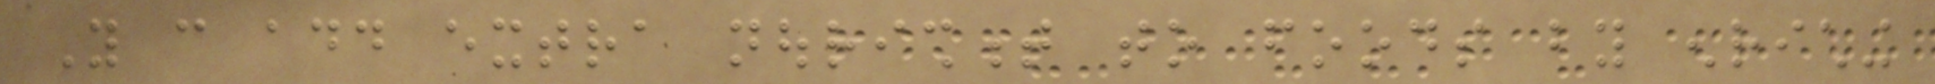You can add extra nourishment to foods by enriching
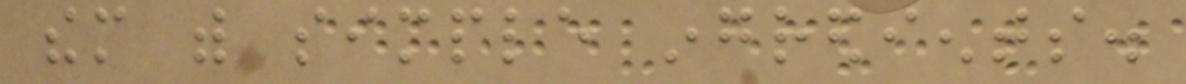them with simple ingredients.
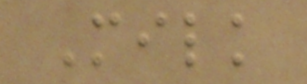Milk
